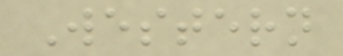Western
